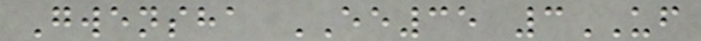Gwensha EE35 3UF
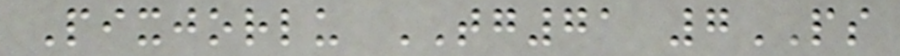Pixjorlu TG71 7PS
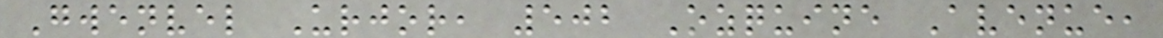Gwenvel Urjor, 502 Ozquine Avenue,
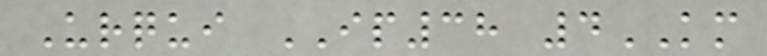Urqui IP38 4KM
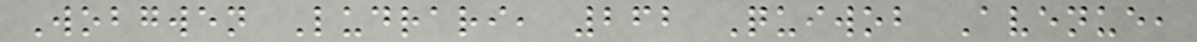Wobgwen Ludrari, 262 Quiwob Avenue,
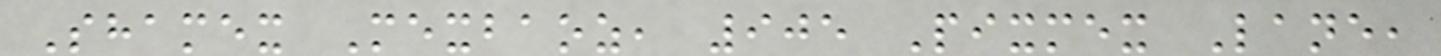Shamex Mexbaoz, 905 Pixmex Lane,
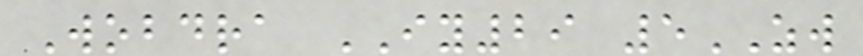Wobdra IY29 5ZW
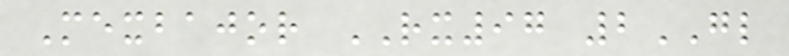Mexbajor RX97 2GL
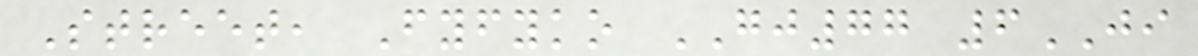Street, Fyfyko GJ77 6JI
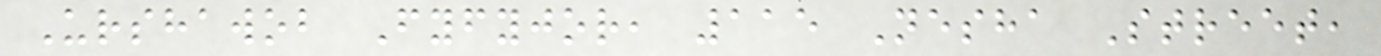Urshawob Fyfyjor, 115 Nesha Street,
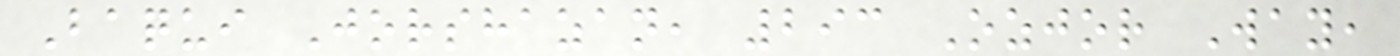Baqui Jorshazan, 293 Ozjor Way,
